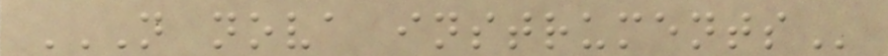N NOVA INSTRUMENTS
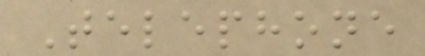Telephone
